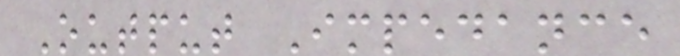Output Impedance
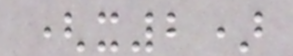(x2)
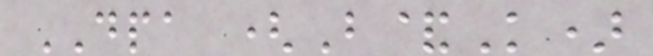DPA (B&K)
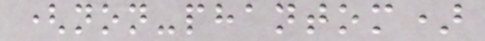(non-phantom)
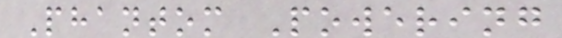Phantom Powering
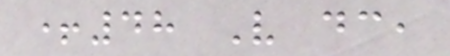+48 V dc,
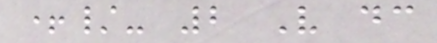+/- 2 V dc
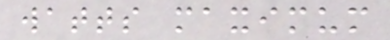watts maximum
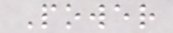Power
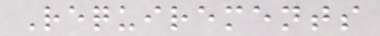Requirements
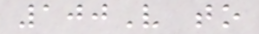100V to
